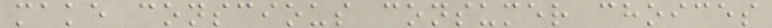make conscious consumer choices
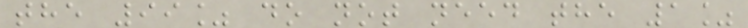the 99% do not need the 1%
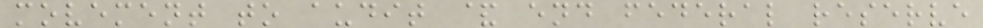movement to audit & end federal reserve
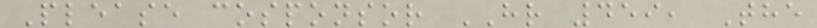Please cosponsor HR 459, The
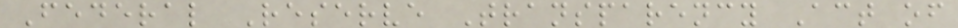Federal Reserve Transparency Act of
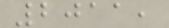2011,
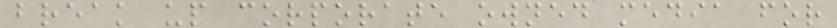break up corporate owned media for
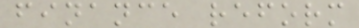finance reform
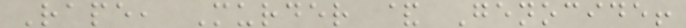Rape, Murder & Genocide!
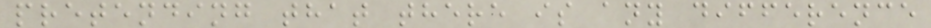pretending that there is any difference
